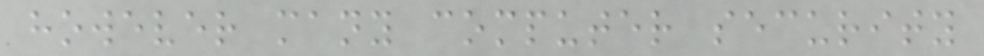however many computer security
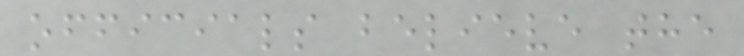officials believe the
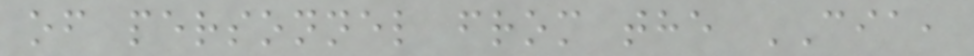of personnel from the CIA,
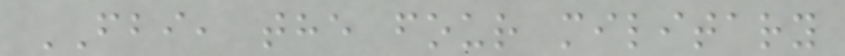FBI, the four military
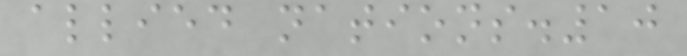allied nations.10
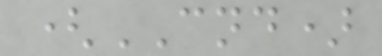(CND)
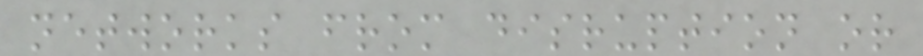networks from disruption or
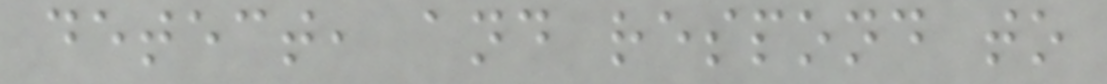detect, and respond to
